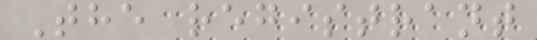The registrant
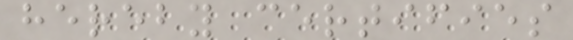hereby certifies
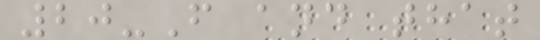20-F and that
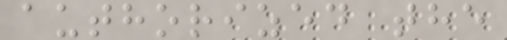authorized the
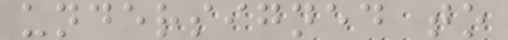undersigned to
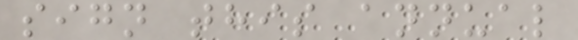sign this annual
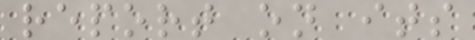report on its
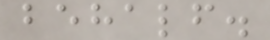behalf.
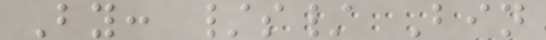By: /s/ Bin
